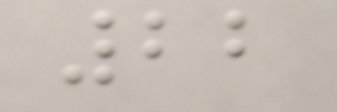22
